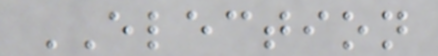ELECTION
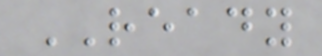READY
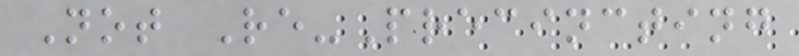Not Re-Precincting
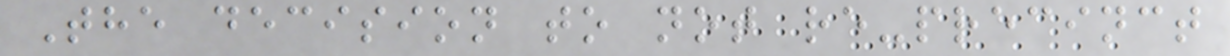The decision to not re-precinct
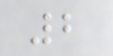2
